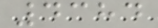4384
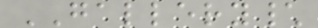GALLERY\
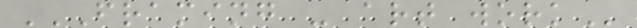FRAMING - ART WORK
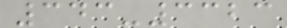343-3323
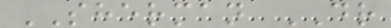SHERMAN DR
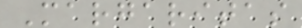Margaritas
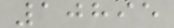10895
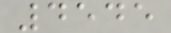4545
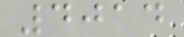4014
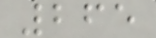265
